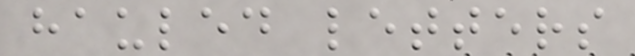hauled letters
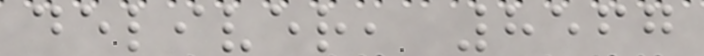deliver, 8567
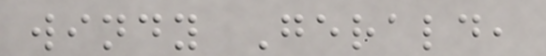windy Gerald,
